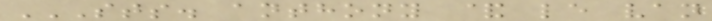STS. ANTHONY & LE VAN
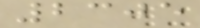2305
